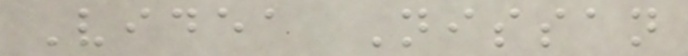Videa Nissan
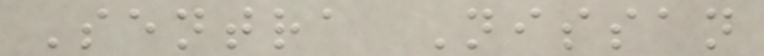Sentra Nissan
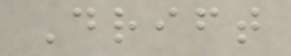Drift
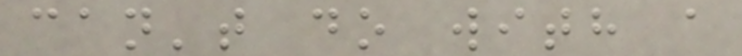can't do with a
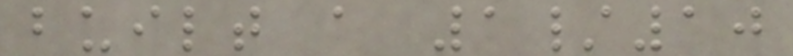built a 1/10
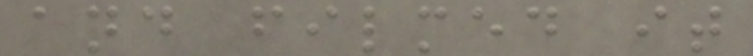and filmed it
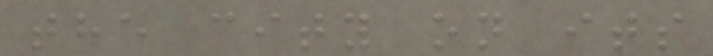the city on its
